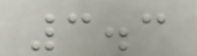3.3
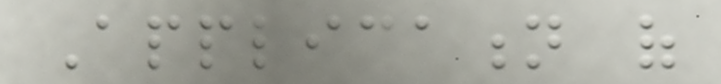Application of
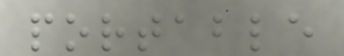portable
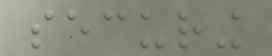securing
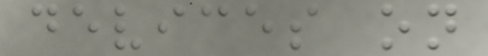devices on
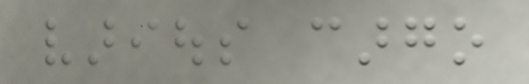various cargo
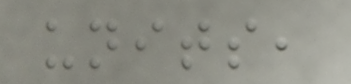units,
